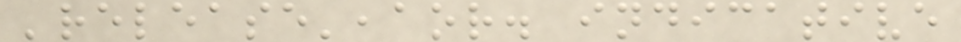'release',aor. indicative
